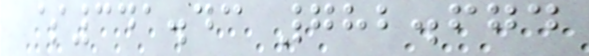$341.43 782.674
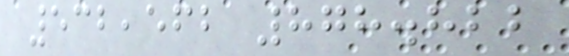532,562 878.822
